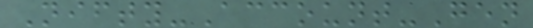Nifty-Account-Gen
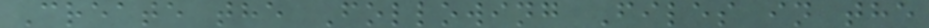Create the Following Files in the
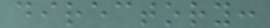directory:
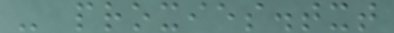- proxies.txt
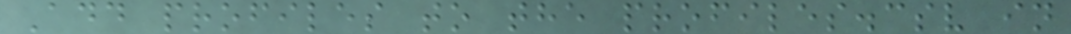Add profiles to the profiles.csv in
